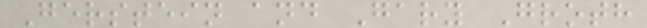Gerstein and Gary Groth
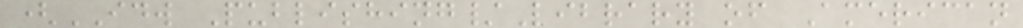(IDW Publishing/Library of American
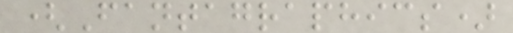(Fantagraphics)
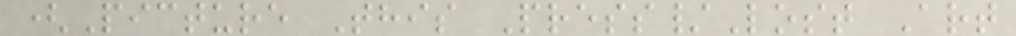(Picture This Press/Lost Art
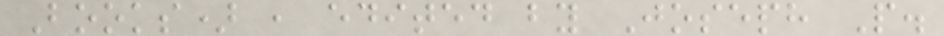Books) , edited by Joseph P.
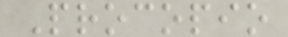Procopio
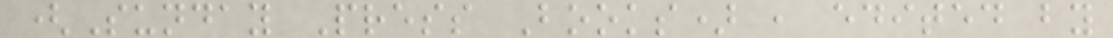(Sunday Press Books) , edited by
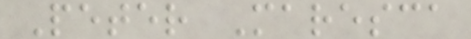Peter Maresca
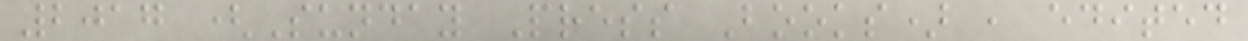2017 (Sunday Press Books) , edited
